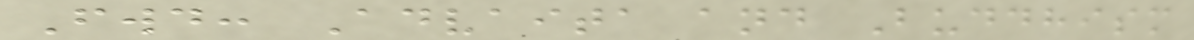Fwd: Advaita and Buddhism
